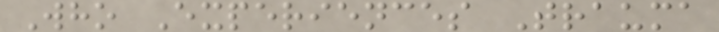Who Experiences Trauma
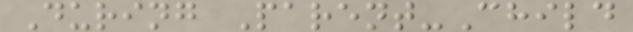During Parent-Child
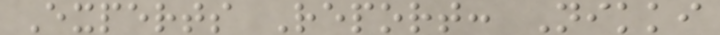Experts Report: Nikki
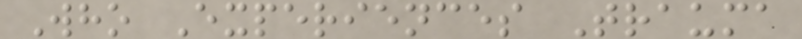Who Experiences Trauma
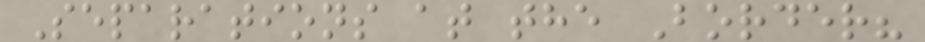Separations at the Border?
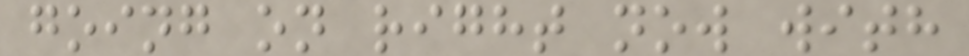going on right now with
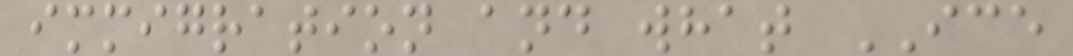immigration and what ICE
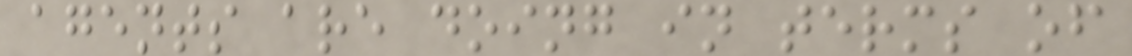agents are doing in terms of
